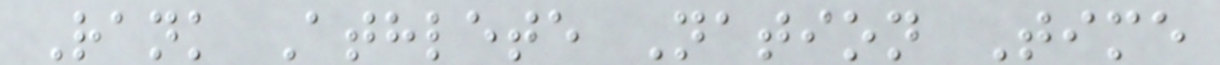Rank Athlete Nation Time
